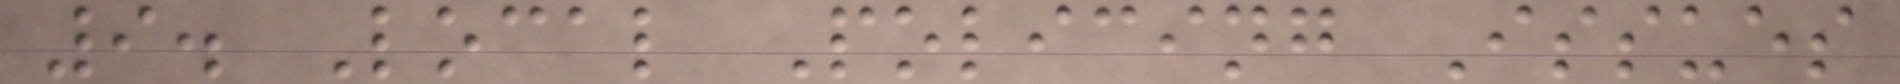9. Local Policing Issues
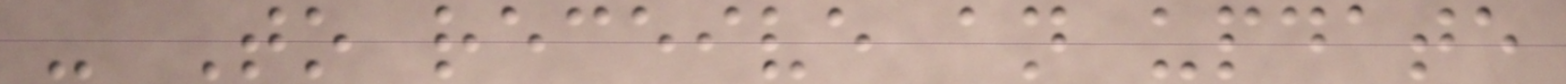- To receive an update
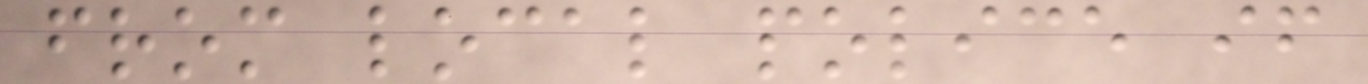from local police if
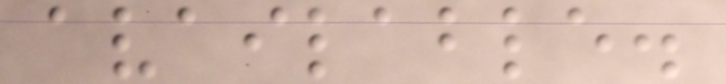available.
